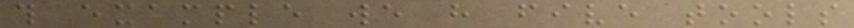this example we have five tools
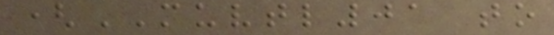(MUVTL01 to
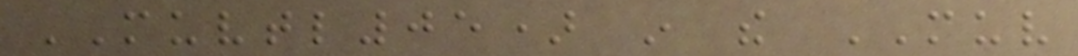MUVTL05) in the MUV
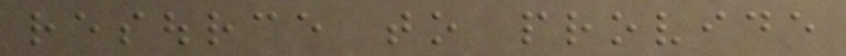resource to provide
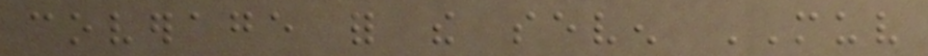coverage for the seven MUV
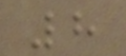8
